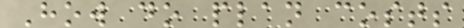How do plan costs
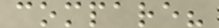compare?
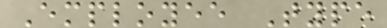Employee Type
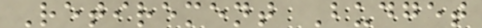Retirement Budget
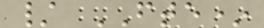/ FTE*
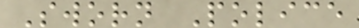Sworn Police
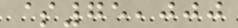$75,000
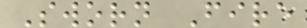Sworn Fire
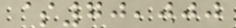$70,000
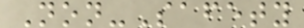Non-Safety
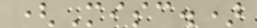(Misc.)
